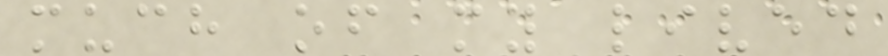much of my lived
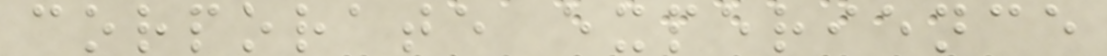corporate experience
